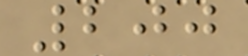200
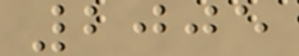2005
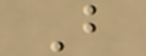B
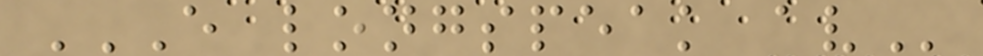E LONGSPEAK AV
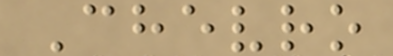Chevro
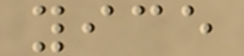yice
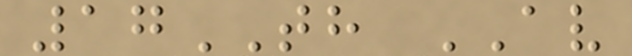17TH AV
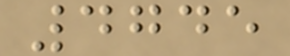4745
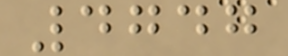4747
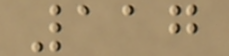117
